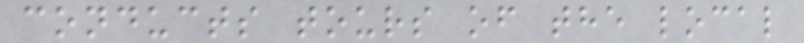conducts tours of the local
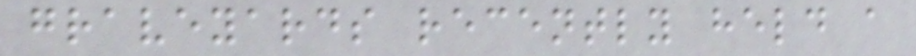graveyards recently held a
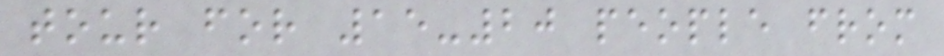tour for 15-20 people from
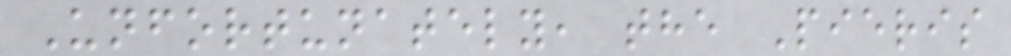Unfortunately, the Pieris
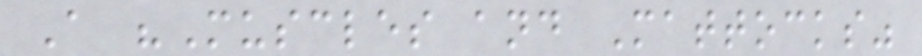A "Muscles and Mattocks"
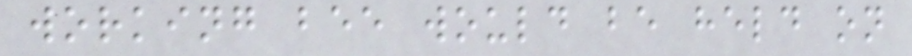working bee would be held on
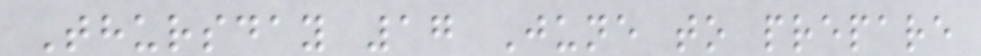Thursday 17 June to prepare
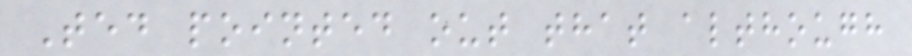Ted pointed out that although
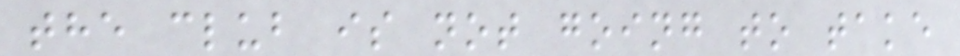the club is not going to take
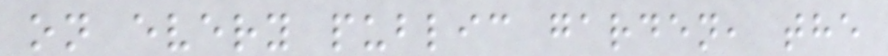on every public garden, the
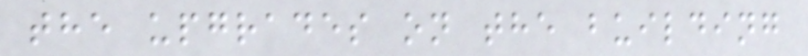the upgrades on the building
